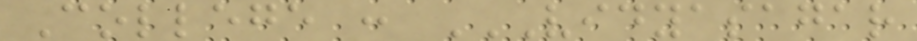College : VIDYASAGAR
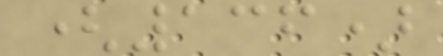(136)
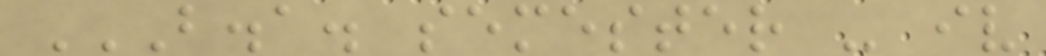B.A. SEMESTER - IV
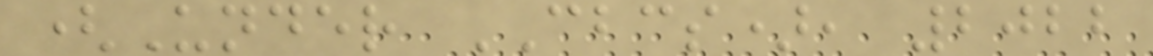(Under CBCS), 2022
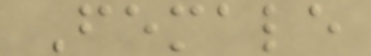Female
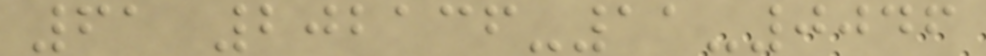61 202136-11-0046
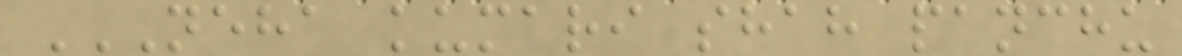NEHA KUMARI SHAH PANCHU
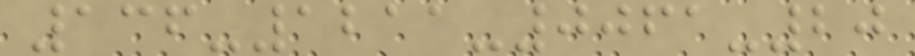136-1211-0061-20
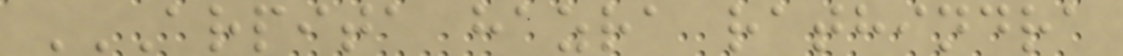ARPITA HAZRA RATHINDRA
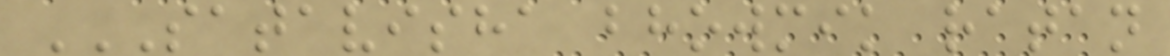SATAVISHA BHOWMIK RATAN
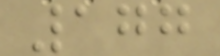177
